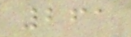261
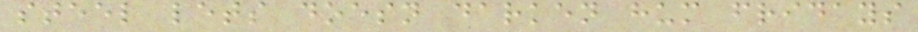steel lets doesn darken hum fridays
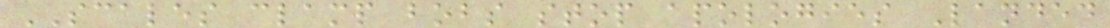SCALES clamp bobs stop apologies Landed
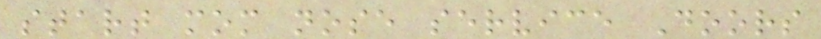start mom nose service Doors
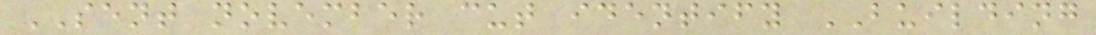SENT november cut identify BUILDING
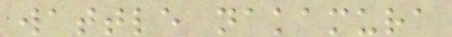wattle nakamura
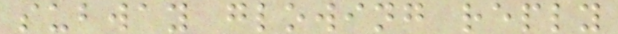subway glowing reply
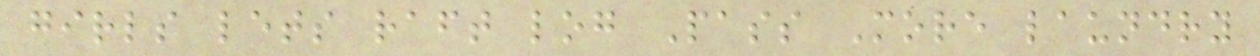girls lets raft log Pass More laundry
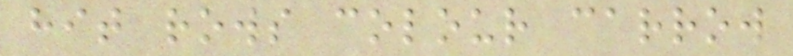hit rows colour carrow
